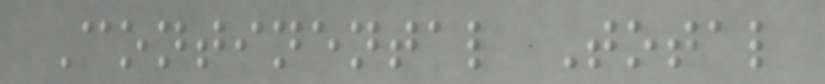Continental Total
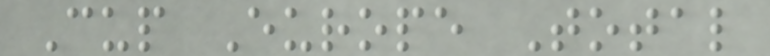Cup Europe Total
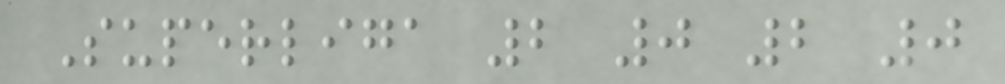Superliga 2 0 2 0
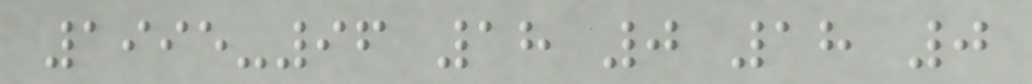1995-96 18 0 18 0
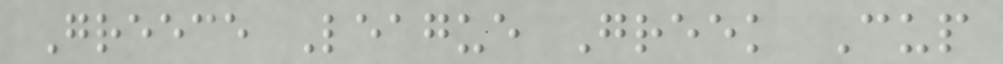Greece League Greek Cup
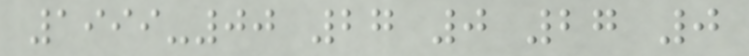1999-00 27 0 27 0
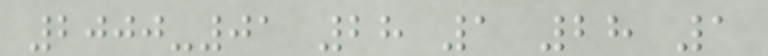2000-01 28 1 28 1
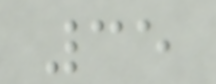35
